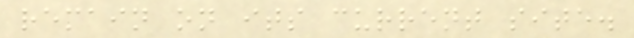remain on its current site.
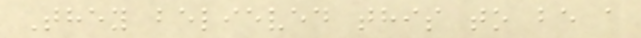They believed this to be a
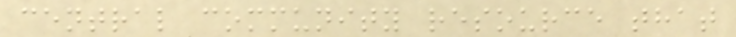central community resource that
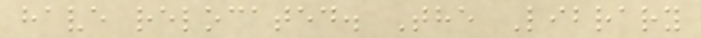have relocated. The Library
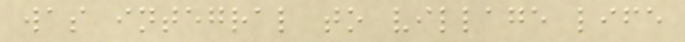was integral to village life
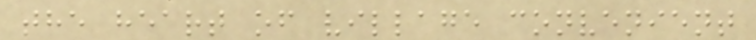the heart of village convenient
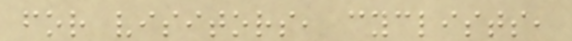for visitors, cyclists,
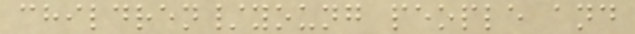children/young people and
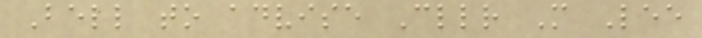Bell to advise Cllr M Lee
